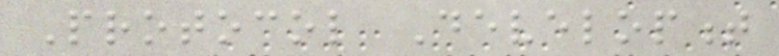Protocol Development
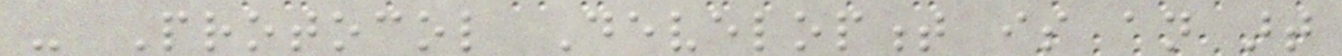- Protocol Development is an art
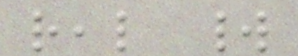real world
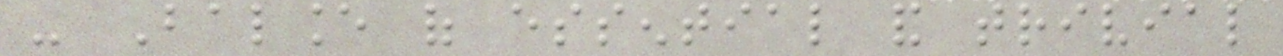- Balance of essential and trivial
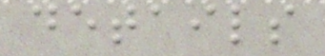details
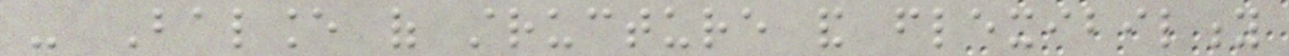- Balance of structure and flexibility
